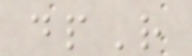dpR
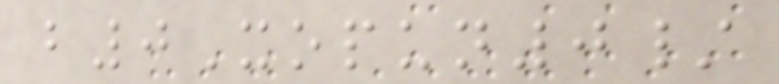b0Xopun0/
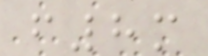f8m
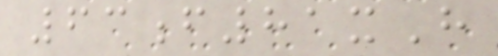63f81xH
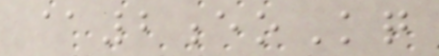@2eoKq
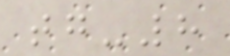tg-8
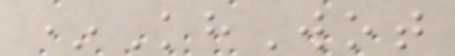*KhWot
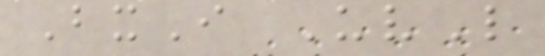BxI UvL
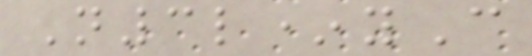N3l*yC
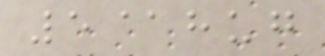5@hug
